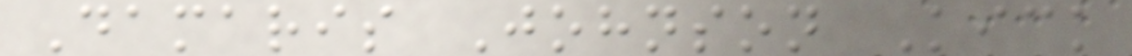Damaris Johnson Kick
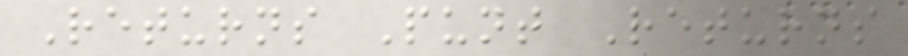Returns Punt Returns
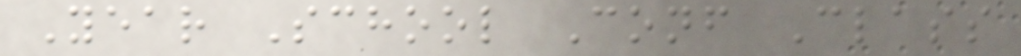Year School Conf Class
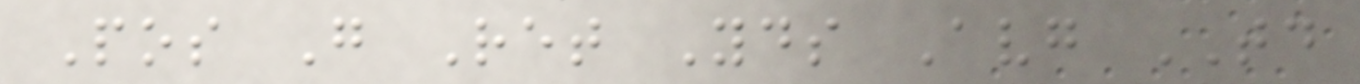Pos G Ret Yds Avg TD
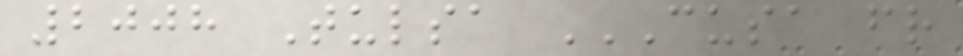2008 Tulsa CUSA FR
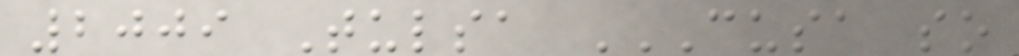2009 Tulsa CUSA SO
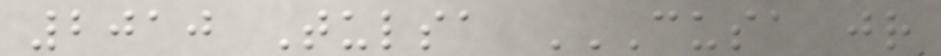2010 Tulsa CUSA JR
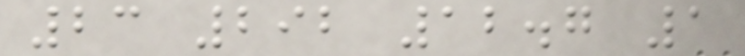23 292 12.7 1
